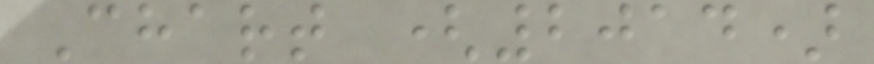Chart (2014)
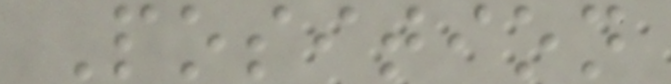Position
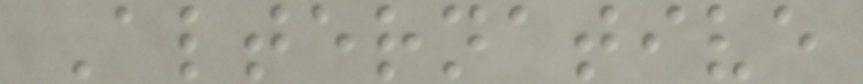Alternative
